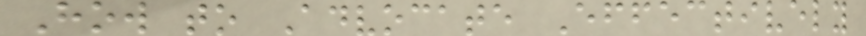How to Advocate Effectively
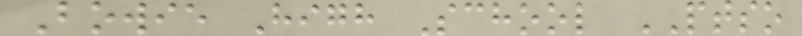Bowie High School PTSO
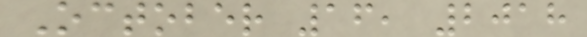October 16, 2018
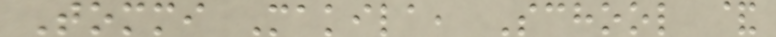Tommi Makila, School &
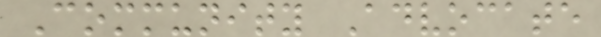Community Advocate
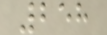258
